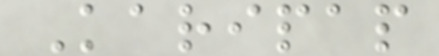Karipap
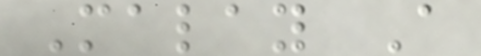Malay A
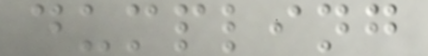dumpling
